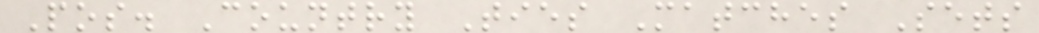Pos. Country Ties Matches Sets
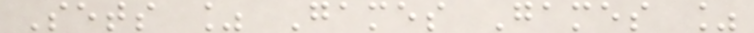Sets % Games Games %
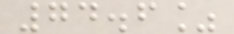74.6%
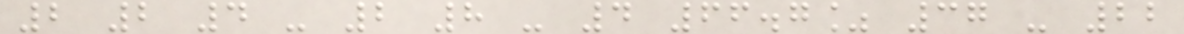2 2 4 - 2 8 - 4 66.7% 37 - 22
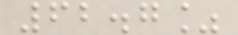62.7%
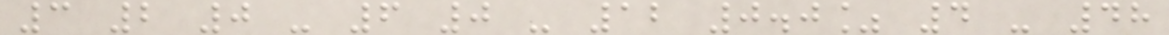3 2 0 - 6 0 - 12 0.0% 4 - 48
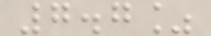7.7%
